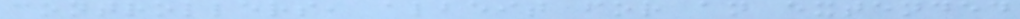controllers, albeit for an extended
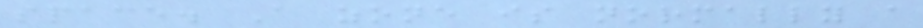space. A zone is normally a
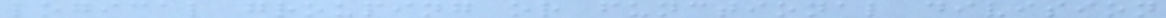logical grouping or functional division
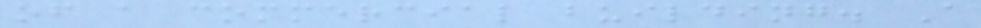of a commercial building. A
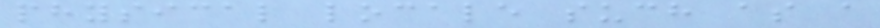physical locale such as a
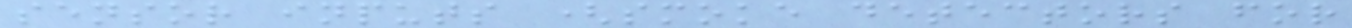sensor inputs (smoke detectors for
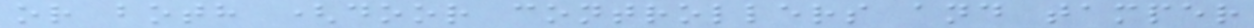or both (door controllers and tamper
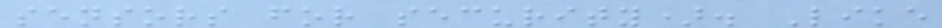sensors for security). Like
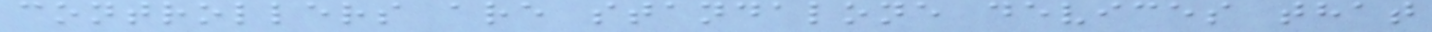controllers are standalone devices that
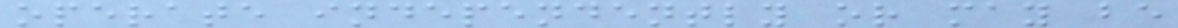operate independently or may be
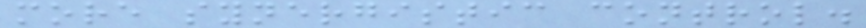more synergistic control.
